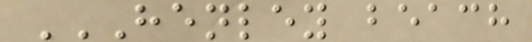HENLEY BEACH
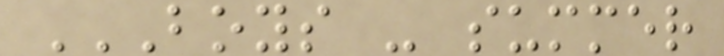BOYS - SUMMER
